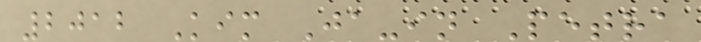2012 Kim Ja-in Petra
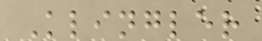Klingler
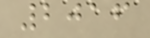2016
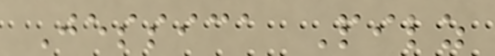Jessica Pilz
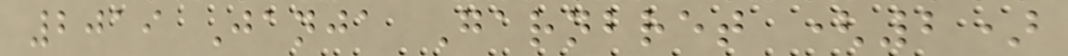2019 Janja Garnbret (2)
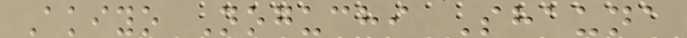Akiyo Noguchi Shauna
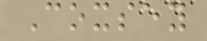Coxsey
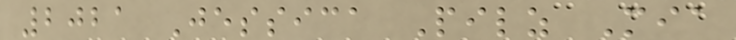2021 Jessica Pilz Mia
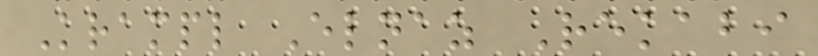Krampl Elnaz Rekabi
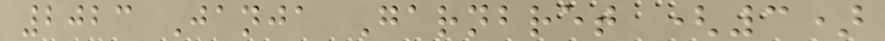2023 Janja Garnbret (3)
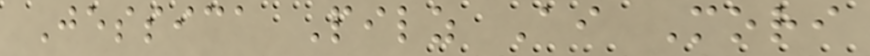Jessica Pilz Ai Mori
